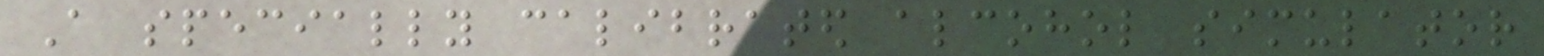A specially calibrated alcohol simulator
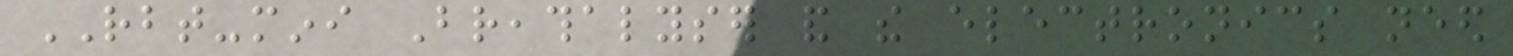RBT-mini Breathalyser and the electronics need
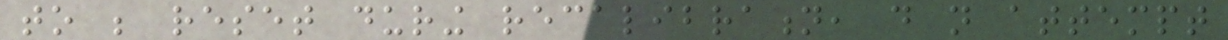to be reset during recalibration, do not attempt
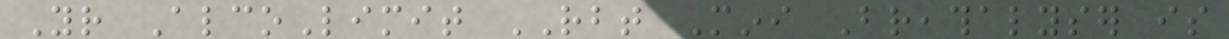Your AlcoLimit RBT Mini Breathalyser is
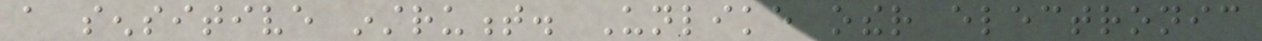a sensitive instrument. Unlike other electronic
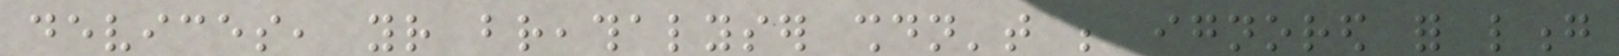devices, your breathalyser shouldn't be ignored for long
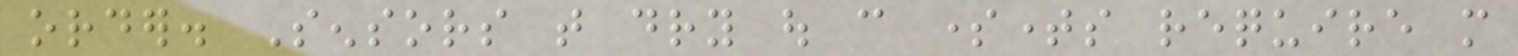order. Sensors that dry out can sometimes require more
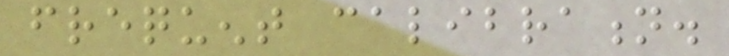frequent calibration.
